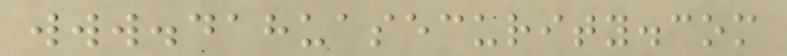www.dahuasecurity.com
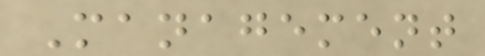Management
